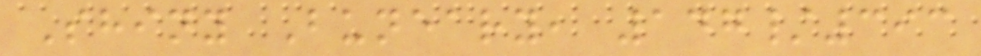Shiny Buneary, 147/393
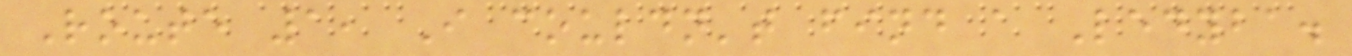Route 1, I couldn't find a Ledyba.
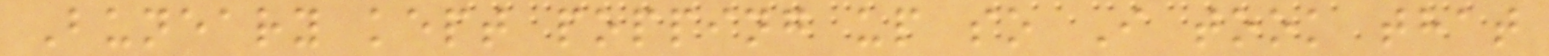Buneary kept popping up so I took that
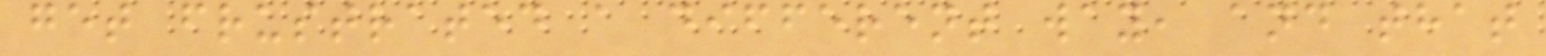get frustrated a different way, and that
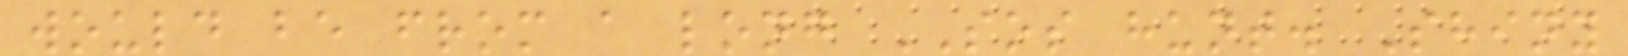would be from a long SOS hunt. Shiny
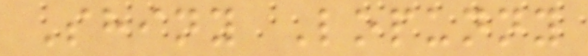Shiny Lopunny
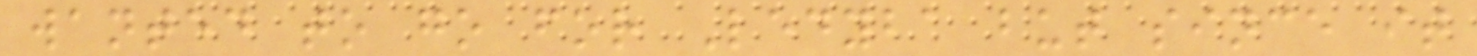wanted to go for Ledyba but since it
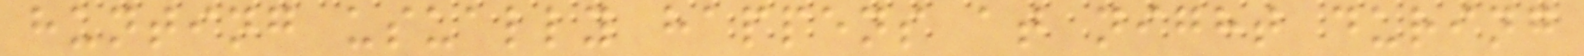hunting usually happens at night during
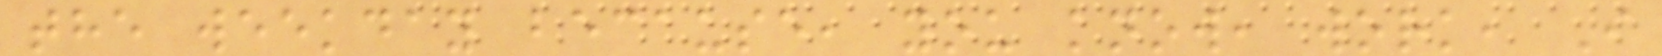the weekday because, you know, work, I
